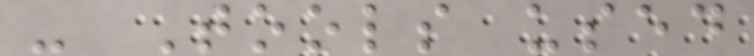- Tools used
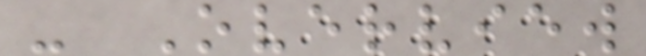- Overview
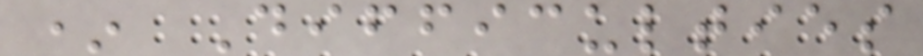* Difficulties
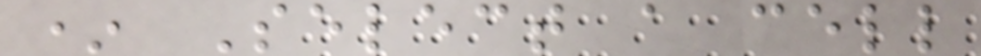* Select a cell
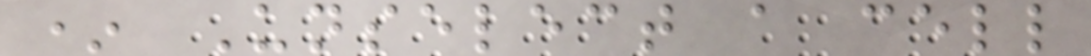* Unselect a cell
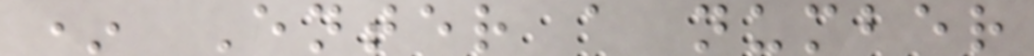* Enter a number
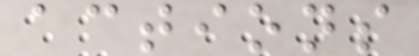actions
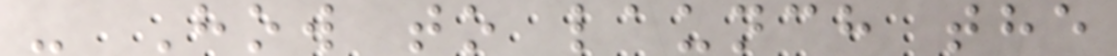- How to launch the
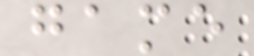game
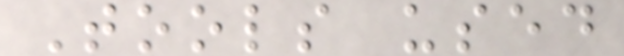Tools used
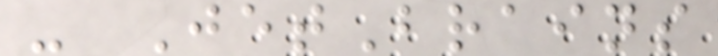- JetBrains
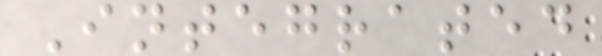Integrated
